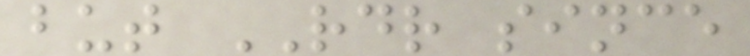but RDR since
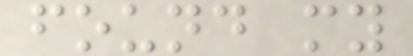found my
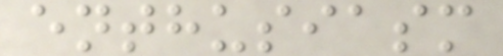enthusiasm
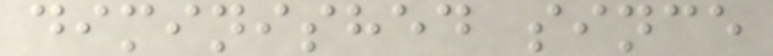diminished since
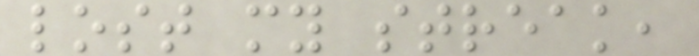lost my streak,
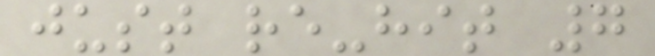just re-hit 7
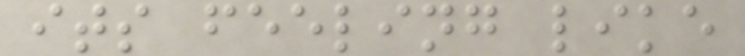its feeling like
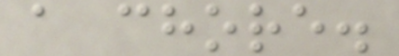a chore.
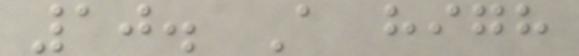10. A high
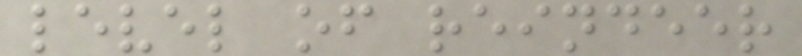level of reindeer
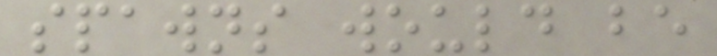spawns would be
